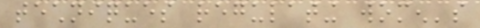techniques regulating women's
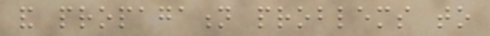and propagation problems to
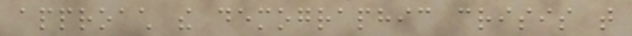approach the demographic crisis that
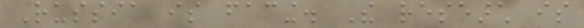Russia is facing. The research is
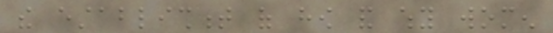the establishment of how and why women
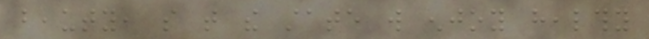beauty, so that the state will enjoy healthy
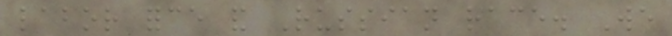labor force and Russian race. We
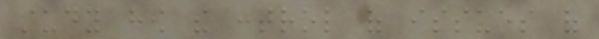study how the control of issues of
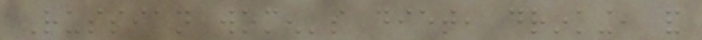Russian women's diet, drinking, and
